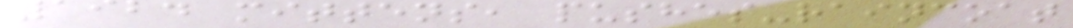1924 mittens, pushes-raincoat
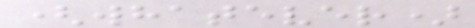(whatever)
